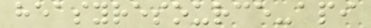heasyresource-api
